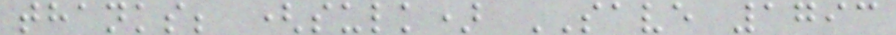thanks; (sulk) SAVE 1793
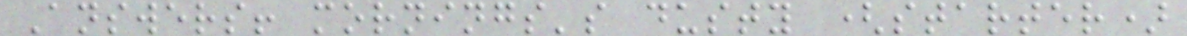Answers! mornings's dusty (starter)
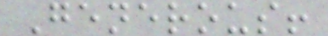Generous!
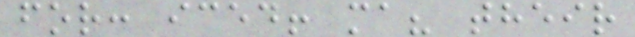for: iced! ma? their
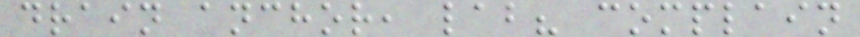drain anchor, lab? complain
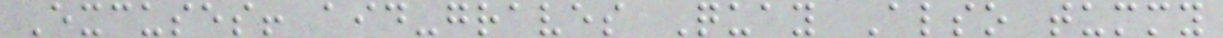Excuses! aid-graves Quay Also tummy
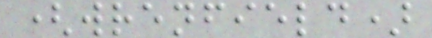(wrenfield)
